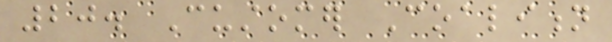20. Customer Coalition
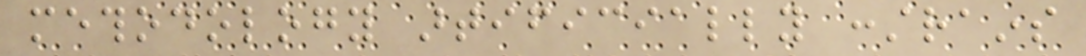methodology artificially constrains
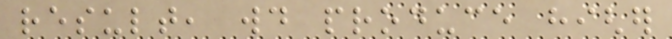result, would produce higher
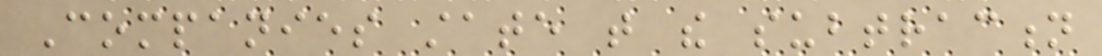Companies state that the subtraction
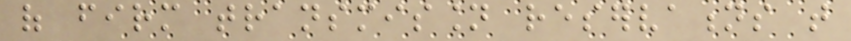of firm transmission reservations that
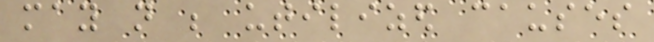may not be utilized causes
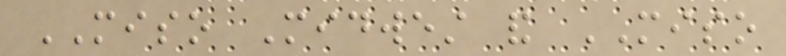MISO Midwest and MISO
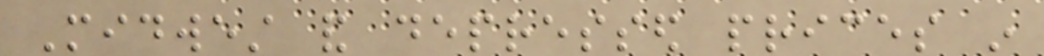Midwest and depressed prices in
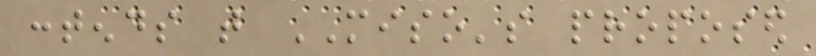contends that MISO's proposed
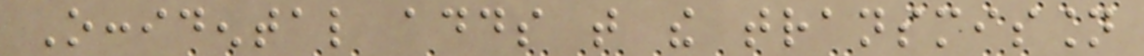Occidental adds that the transmission
